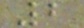2
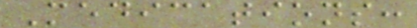Medications:
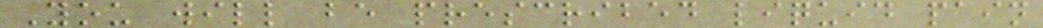You will be prescribed liquid pain
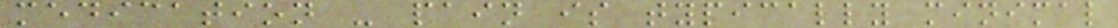medication - pain is typically minimal
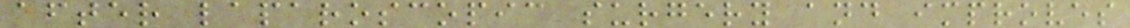after laparoscopic surgery and improves
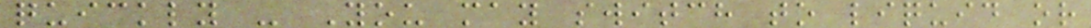quickly - You may switch to liquid or
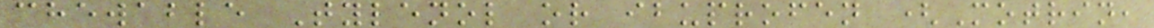chewable Tylenol or ibuprofen (Motrin,
